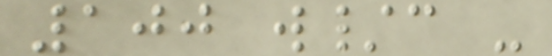100 w/c -
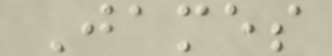James
